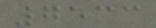7533
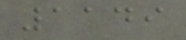1149
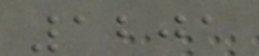1201
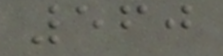560
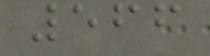566
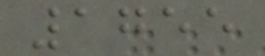1755
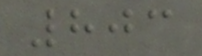803
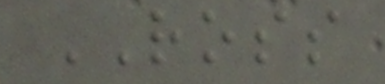ROSS
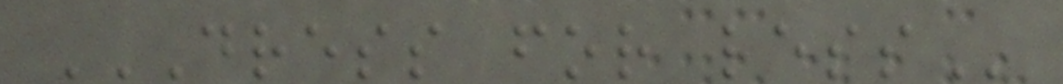DRESS FOR LESS
